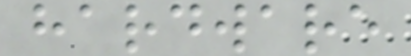hardware
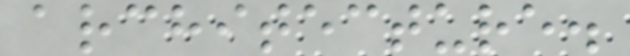architecture.
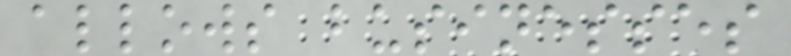allows businesses
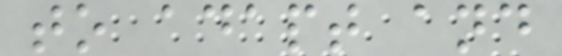to adapt and
